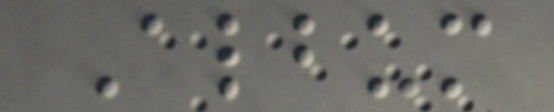Album
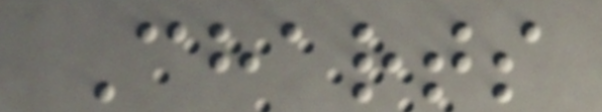Charts
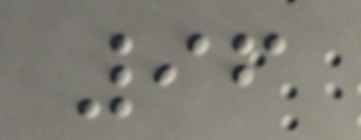96
